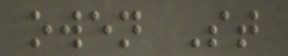owen St
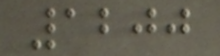1200
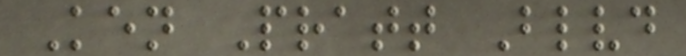Ken Pratt Blvd
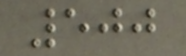500
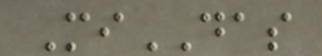MiDAS
